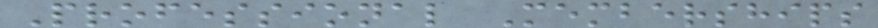Professional Memberships
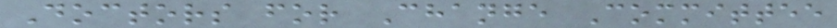Doctors for Change Committee
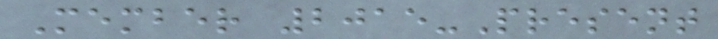Member 2015-Present
